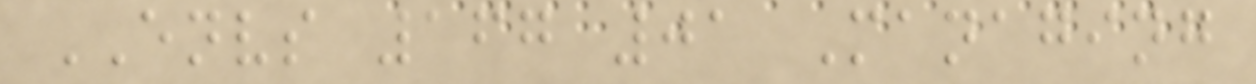ENVS 167 01 Managing
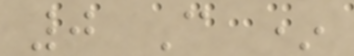0 C *
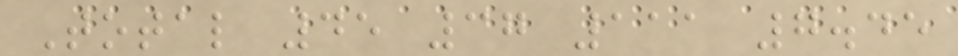Total 45 37 111 7.45
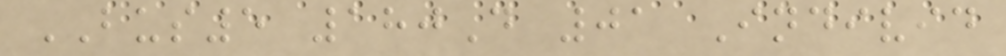BUS5 180D 01 Individ
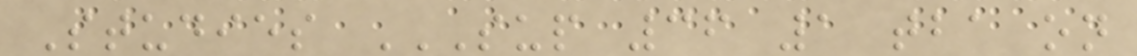Studies SUP 36 1 TBA ON
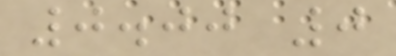0.00 0
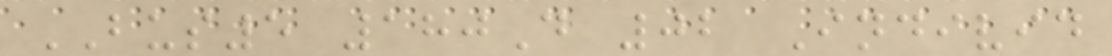BUS5 180D 02 Individ
